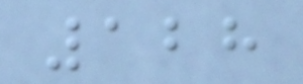128
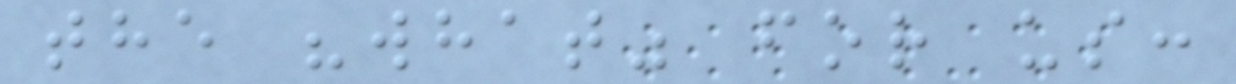the "what" for us:
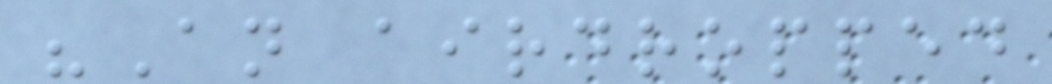"An airdropped
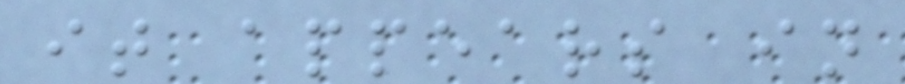it appears in
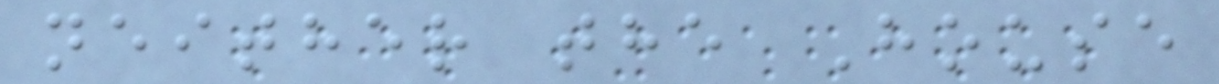neither the House
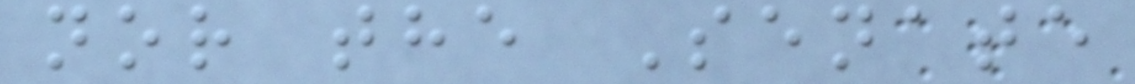nor the Senate
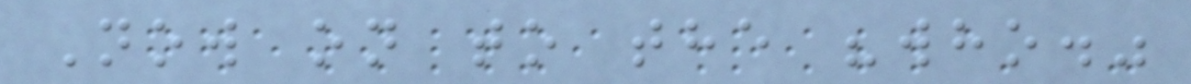Now on to the "who."
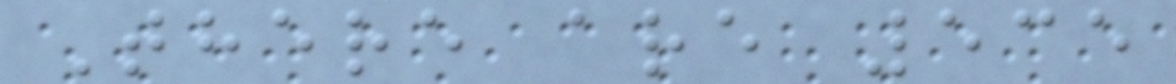There are 535
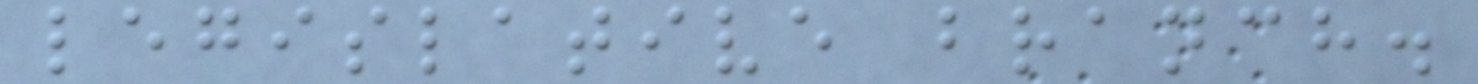legislative branch.
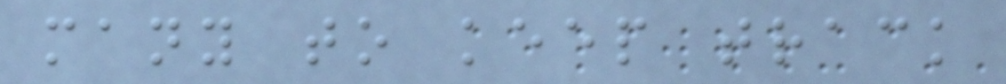many to keep track
